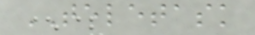TELETASK
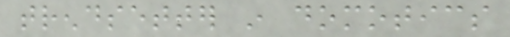trendsetter in domotics
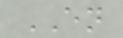EN
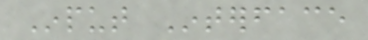Input Interface
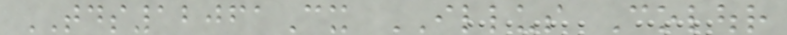TDS12061Cx ILLUS Colour
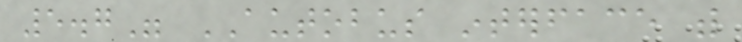5.7" AUTOBUS interface with
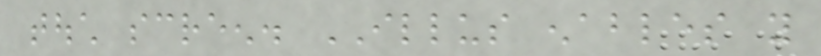touch screen. ILLUS enables you
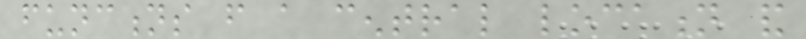functions from a central location and
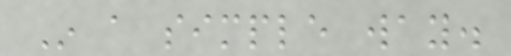In a simple way.
